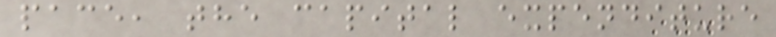pace, the capital expenditure
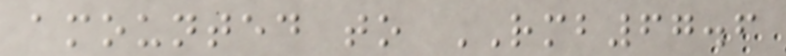amounted to RMB67.6
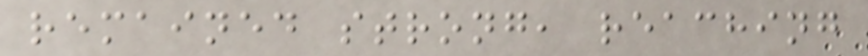remained strong, reaching
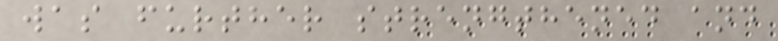was further strengthened and
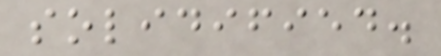solidified.
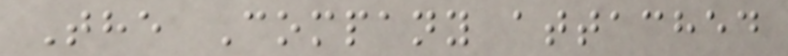The Company attached
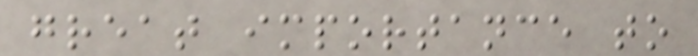great importance to
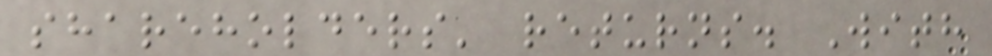shareholders' returns. With
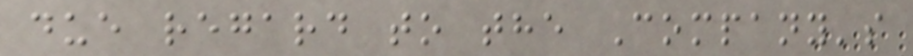due regard to the Company's
